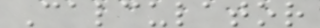Calculator
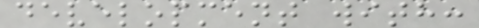development with:
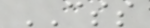CSS
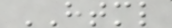HTML
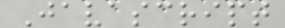Javascript
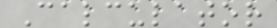Calculator
